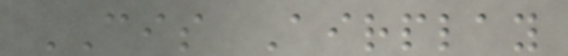CIS Airplay
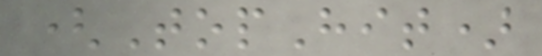(TopHit)
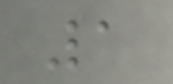1
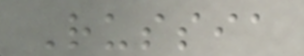Russia
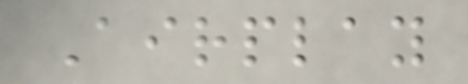Airplay
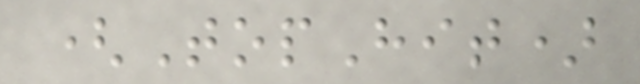(TopHit)
